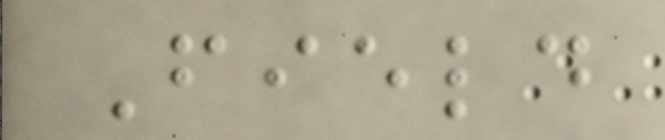Field
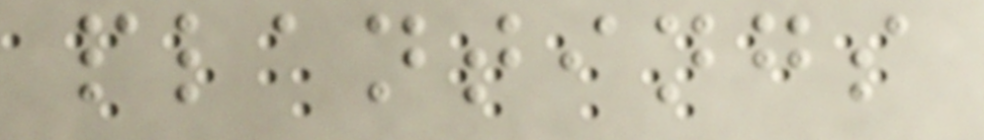plantings
